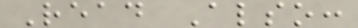Read Also:
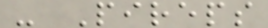- Pireps
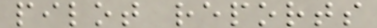pilot reports
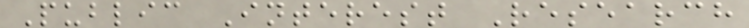Public Interest Research
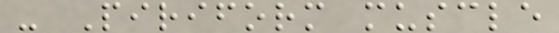- Piriform muscle
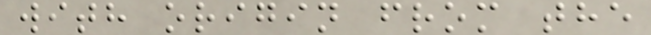with origin from the
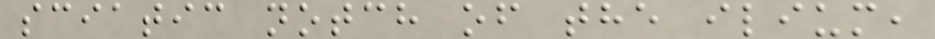sciatic notch of the ilium,
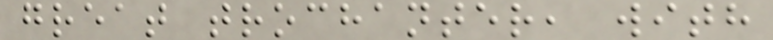great trochanter, with
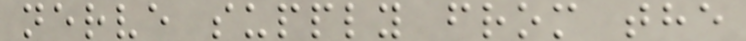nerve supply from the
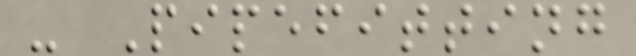- Pipefitting
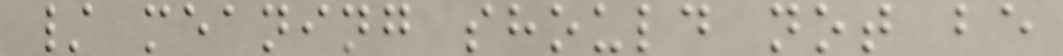/ meaning should not be
